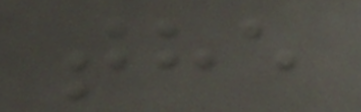the
